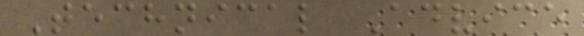Technical Advice
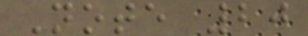Note 20
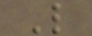L
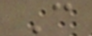C
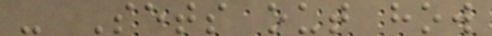- Sets out how
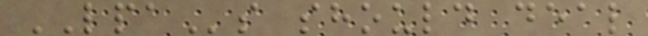LPAs should deal
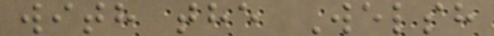with the Welsh
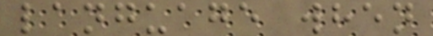language when
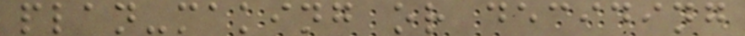plan-making or deciding
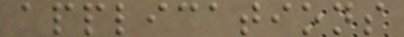applications
